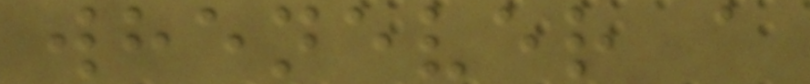whenever a
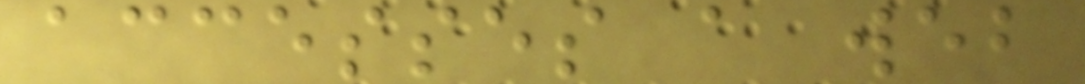accesses a web
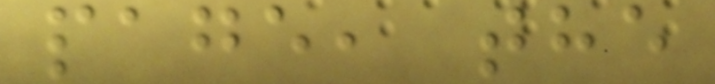page, the
